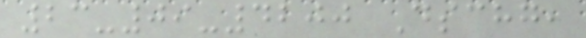23-09-4200 Dschg,
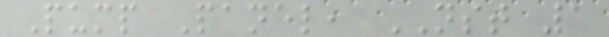Pump Panel, NST 1
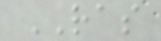RAS
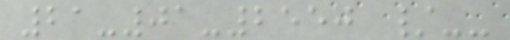21-01-2550 /--
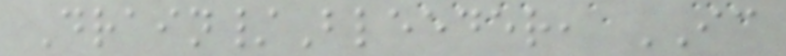Drain/Bleeder, IC
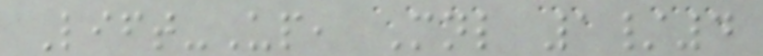Lift-Up, Mnl 1/4
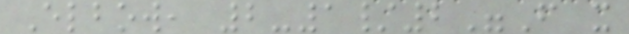Elbow, 2-1/2"F x
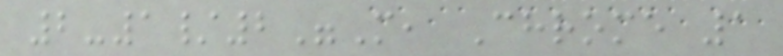2-1/2"M, Chrome 1
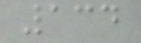134
